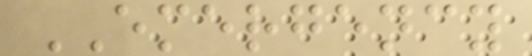EMERGENCY
